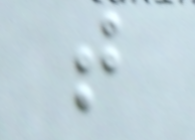t
